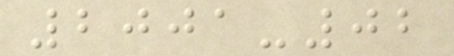2001-02
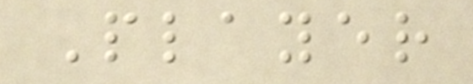Player
